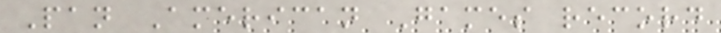Pan American Games record
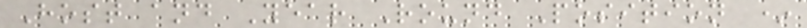Host and Year Round Position *
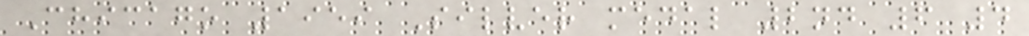Chicago 1959 Silver medal 2nd 6 4
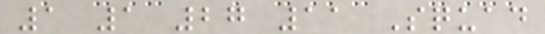1 1 27 11 Squad
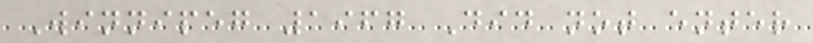Winnipeg 1967 Did not enter
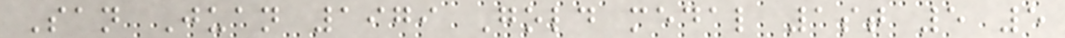San Juan 1979 Gold medal 1st 5 5
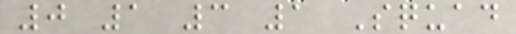0 1 3 1 Squad
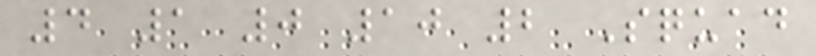4 1 0 10 2 Squad
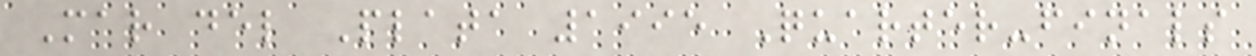Mar del Plata 1995 Quarter-finals
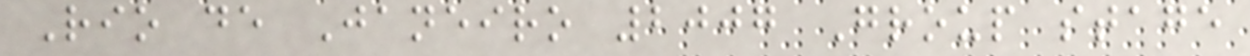Rio de Janeiro 2007 Group stage
